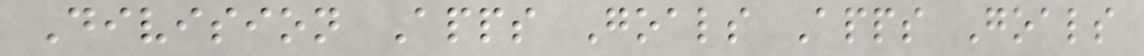Division Apps Goals Apps Goals
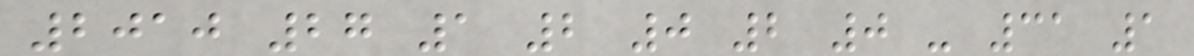2010 27 1 2 0 2 0 - 31 1
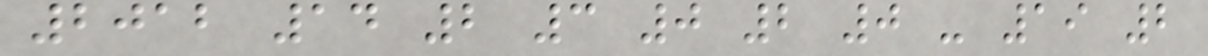2012 14 2 3 0 2 0 - 19 2
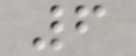6
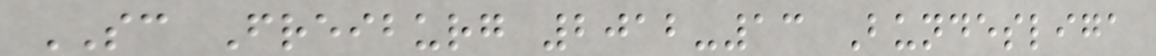SC Freiburg 2012-13 Bundesliga
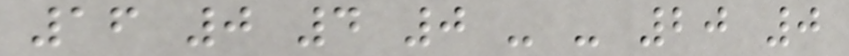16 0 4 0 - - 20 0
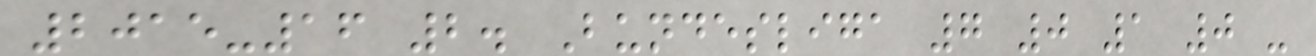2015-16 2. Bundesliga 7 0 1 0 -
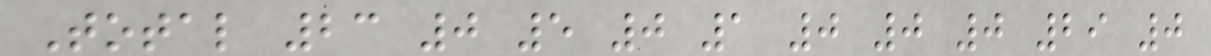Total 23 0 5 0 1 0 0 0 29 0
